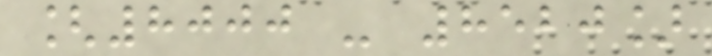[8000 - 8520]
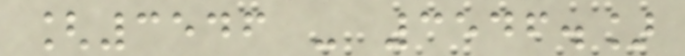[3546 - 3546.]
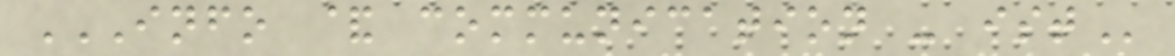INFO & COMMUNICATION - IST
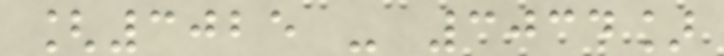[3025 - 3034]
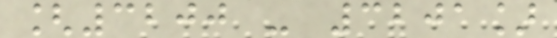[3200 - 3201]
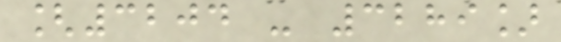[3204 - 3289]
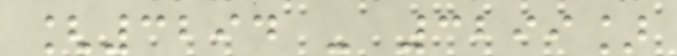[3294 - 3299]
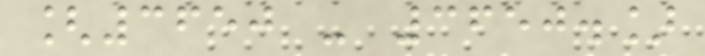[3650 - 3650.]
